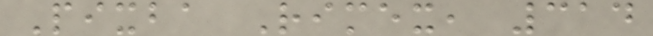Pixba Rimex, 314
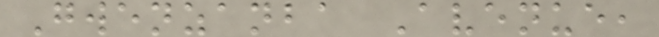Gwenzanba Avenue,
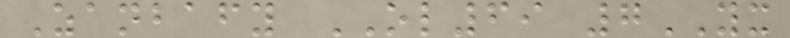Zanbafy OL69 7YX
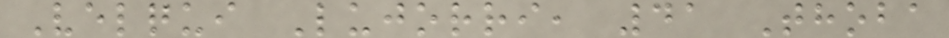Velqui Lujorri, 41 Thoba
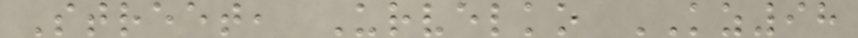Street, Urvelko KZ98
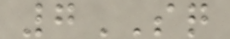7SQ
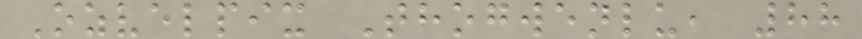Ozvelpix Thogwenlu, 88
